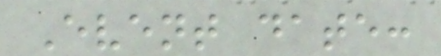Event date:
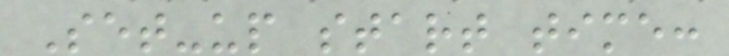Set-up start time:
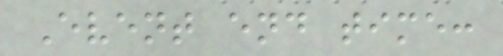Event end time:
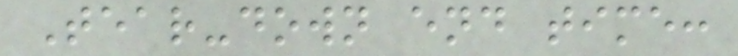Tear-down end time:
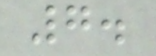7.
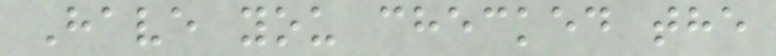Have you checked the
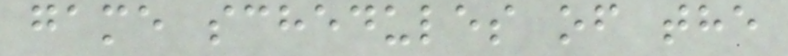game schedules of the
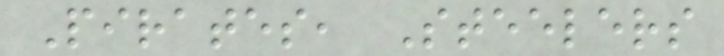Pirates, Steelers
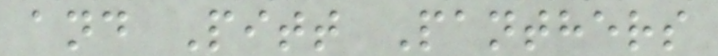and Pitt Panthers
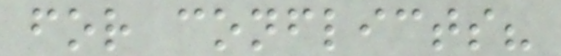for conflicts?
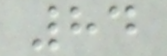84
